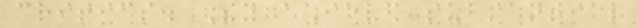critics. They achieved substantial
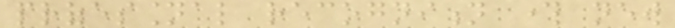professional recognition through new
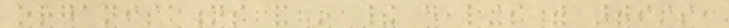organisations and in their dealings with artists,
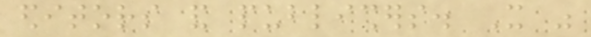editors and publishers. It was
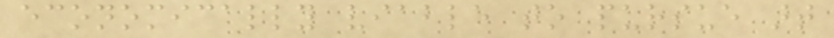economically viable to pursue art
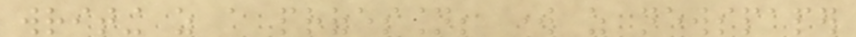writing as a profession; work as newspaper
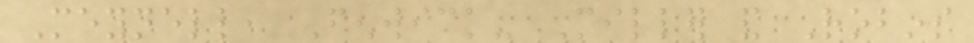Meynell, Fenwick- Miller and Robins
